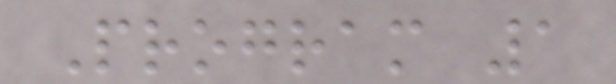Program 1
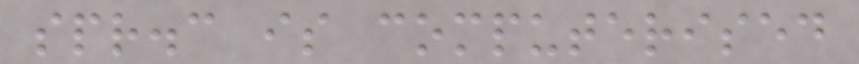spr.c is computerised
